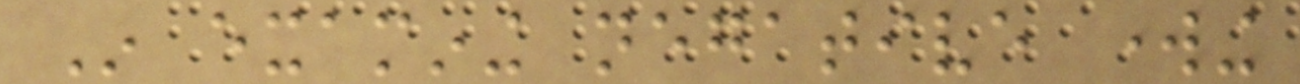In examining negative working
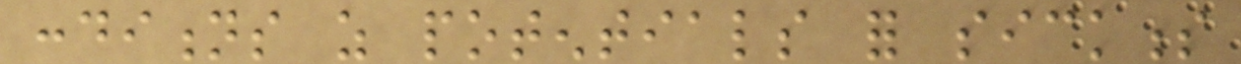conditions as potentials for sickness
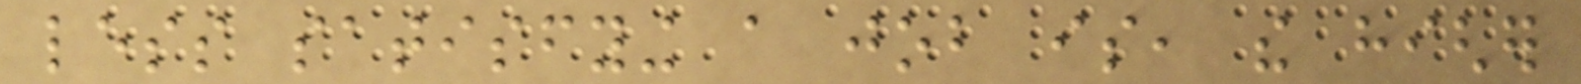less satisfying a job is, the higher
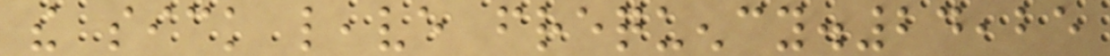the sick leave frequency.24,25
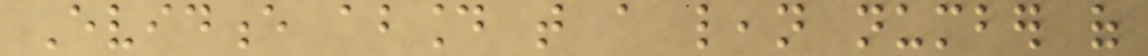Evidence abound that a lean number of
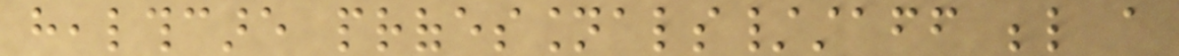healthcare professionals/staff below a
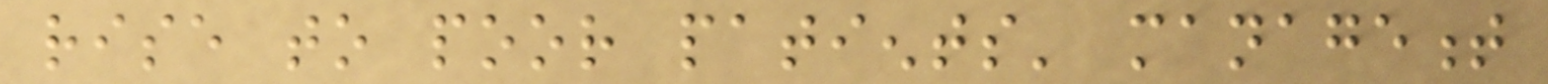rise to poor patients' management
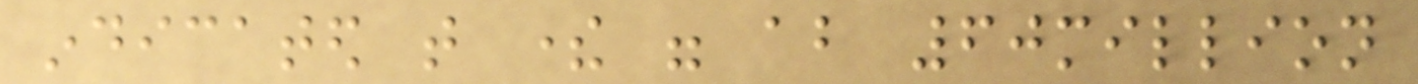indicated that there were about 60million
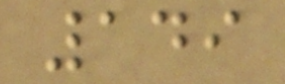149
